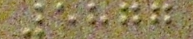5877
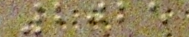2025
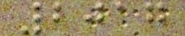2017
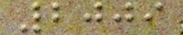2009
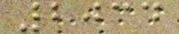2034
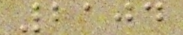2104
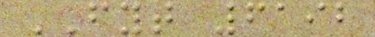FYT 6192
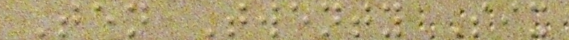Ten Twenty Six
